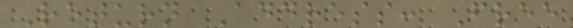Return Address: Free
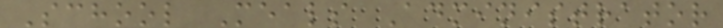School Meals Administrator
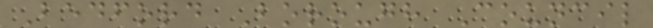Bedford Borough Council
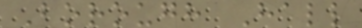Borough Hall
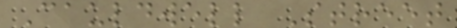Cauldwell Street
